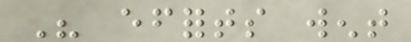His efforts went
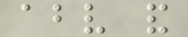above and
